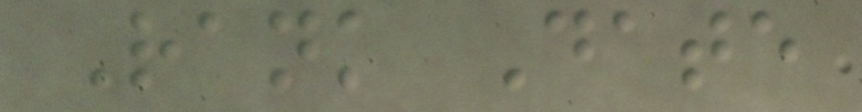Rank Date
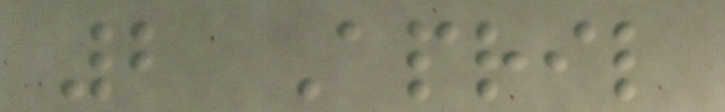2 April
